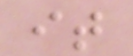it
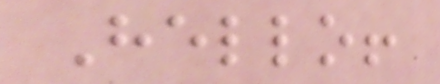Hello!
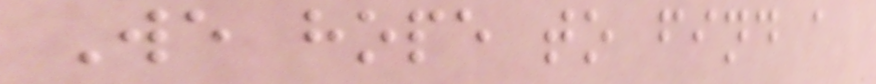We hope to find a
